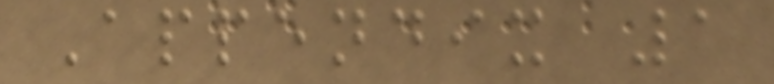Appendix 1
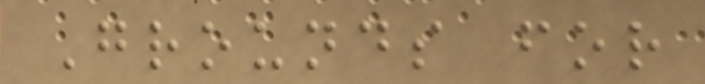Grounds for
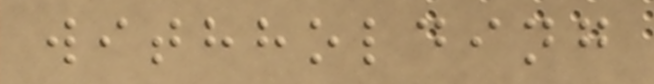withholding
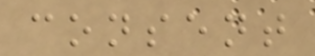consent
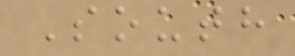South
